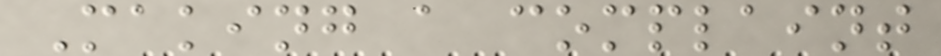Making a complaint
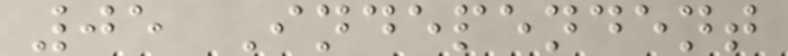05 Independent
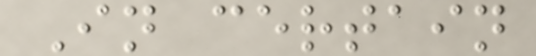In certain
